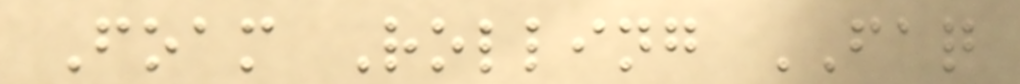Foam Rolling FAQ
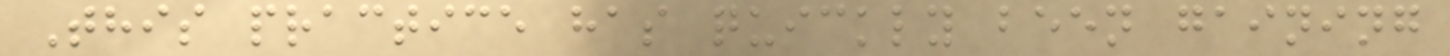This practice has quickly been gaining
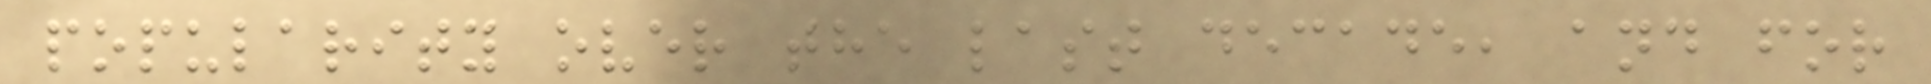popularity over the last decade, and for
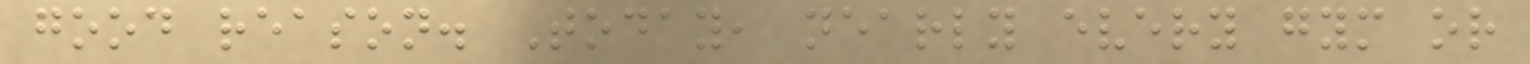good reason. Today, nearly every gym or
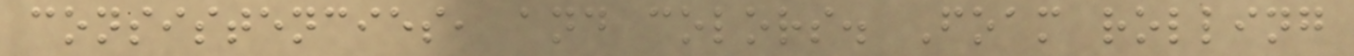consistencies, and colors. Foam rolling
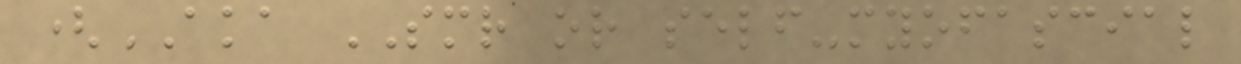(AKA SMR or self-myofascial
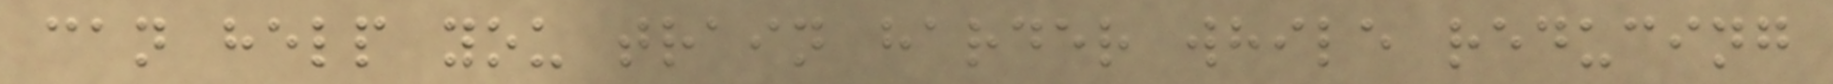can help you train harder while reducing
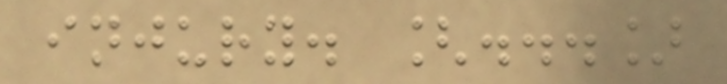injury. [...]
